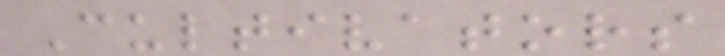Cultivators
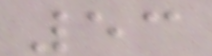53
